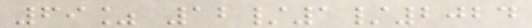69% 12/1/2024
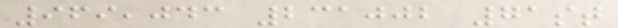969,043 231002 71st
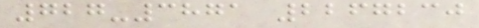727-3871 2267230
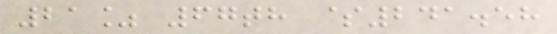21% 67th $241.58
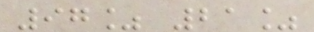97% 21%
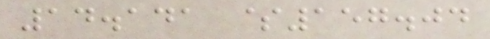14.141 $157.04
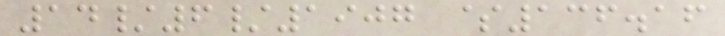14/6/1907 $136.16
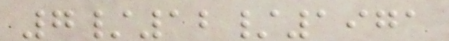7/12/1971
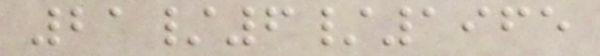21/6/1965
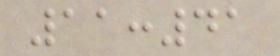11:41
